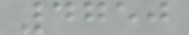4750
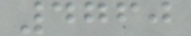4760
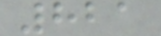821
